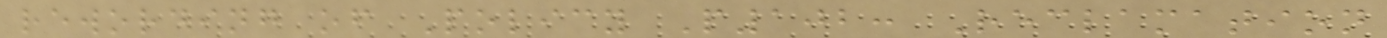rewording of Policy P102: Reclamation
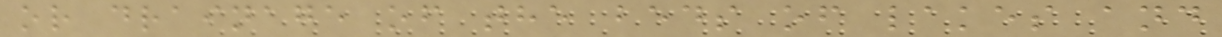or drainage of the beds of lakes and
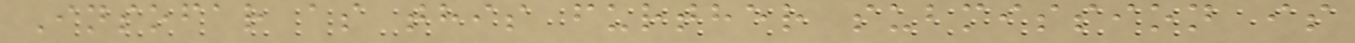Insofar as this further submission is
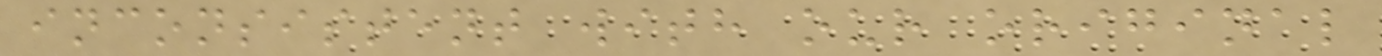inconsistent with our original
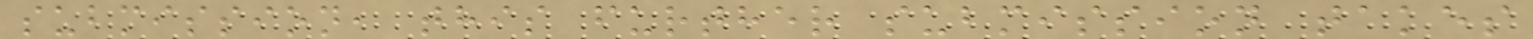submission, this further submission takes
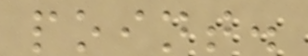point.
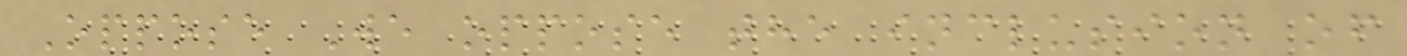Oppose We oppose the inclusion of
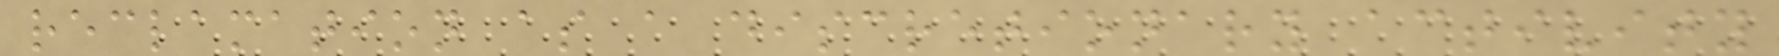reclamation as a discretionary activity
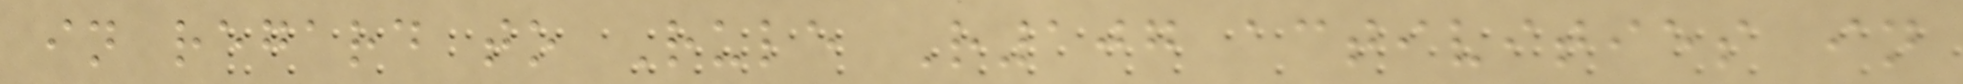in regard to Rule R107 activities in
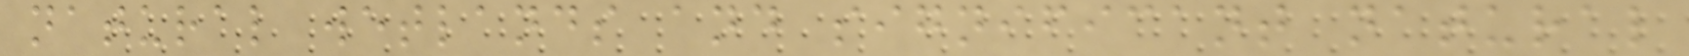natural wetlands and significant natural
